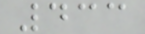433
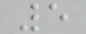5
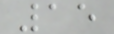15
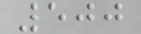500
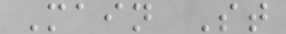Main St
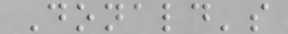Donald's
